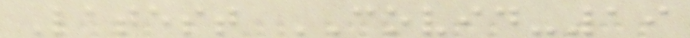Latest COVID-19
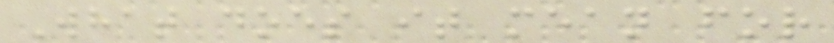What does it mean for
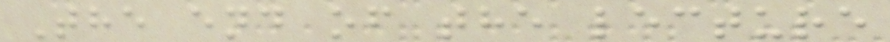The end of the lecture
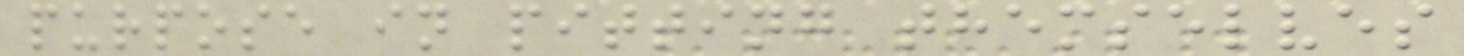purpose in pitting themselves
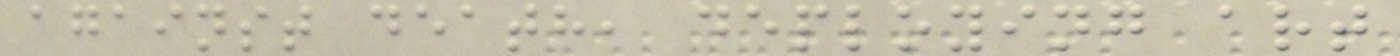against death, deploying art
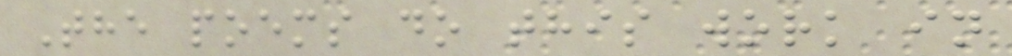The poems do this work in
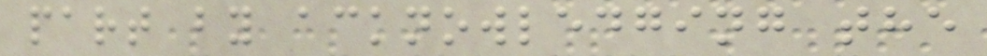part by acknowledging the
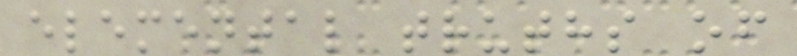elemental truths of
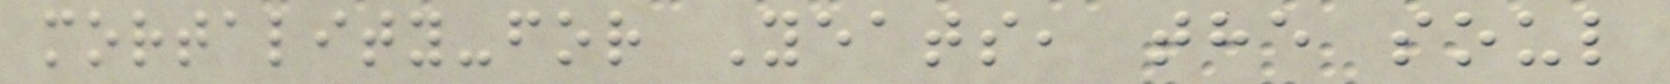mortality-for Yeats, the soul
